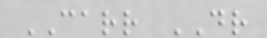CARR DR
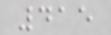415
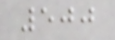500
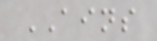AINS
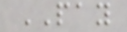PAY
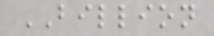BILLION
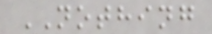NOTHING
